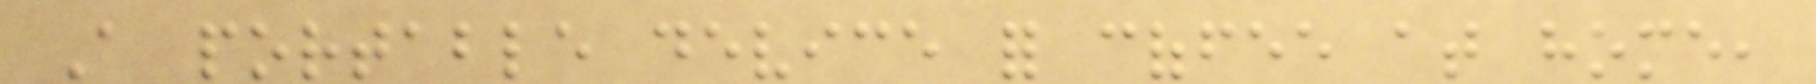A portable device for coffee at home,
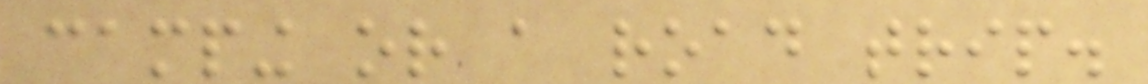camping or a road trip.
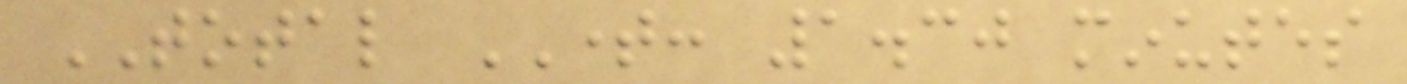TOTAL TIME: 1.30 minutes
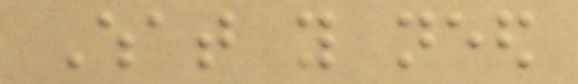What you need
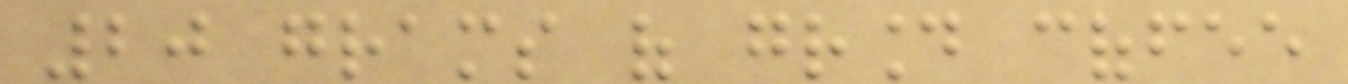20 grams of ground coffee
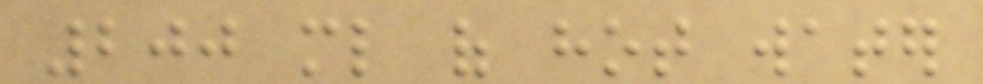200 ml of hot water
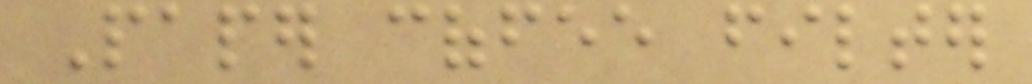Paper coffee filter
